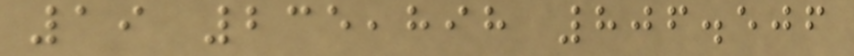19 235,898 806.506
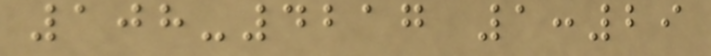108-4217 1:29
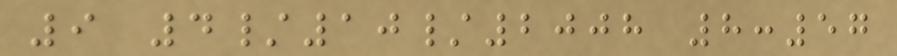9 4/10/2008 8:57
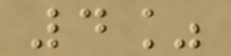4%
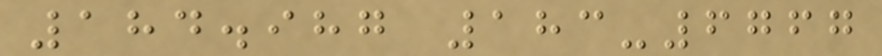184.987 183-6767
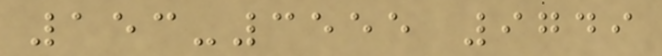153-3555 9749
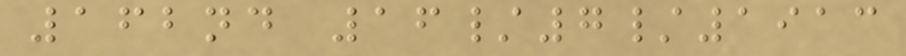162nd 16/7/1913
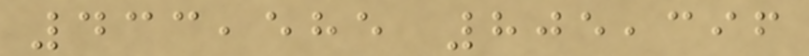433,585 805,396
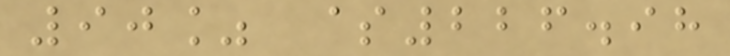90% $226.98
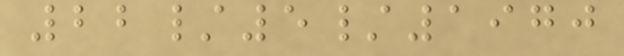22/5/1970
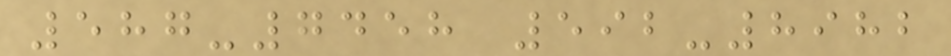587-7458 592-8982
